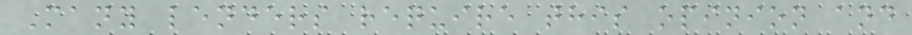Many lenders require this opinion and
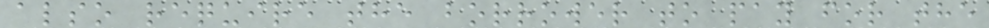also require the borrower to pay for the
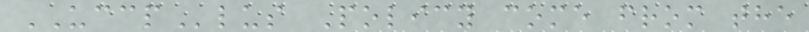UCCPlus Policy come from the
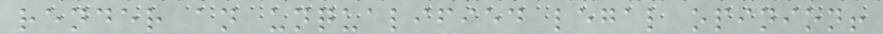render an unqualified legal opinion!
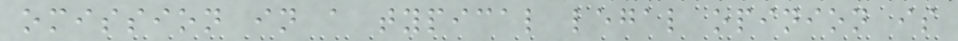omission in a typical legal opinion is
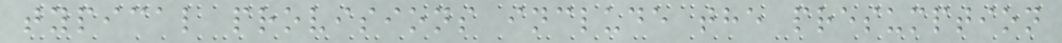typical provisions include the presumption
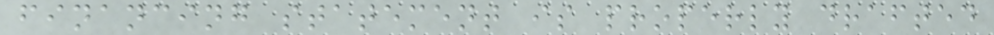financing statement is properly drafted
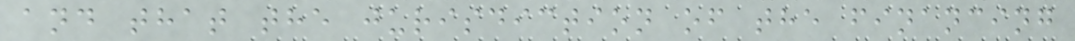and that the jurisdiction of the financing
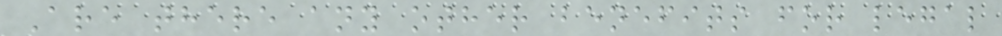Are there any other benefits for legal
